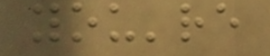you're
